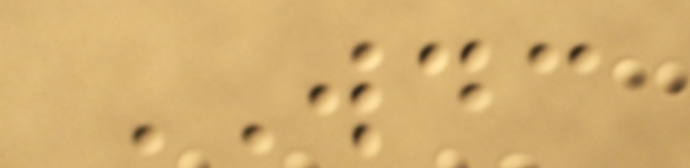WDC
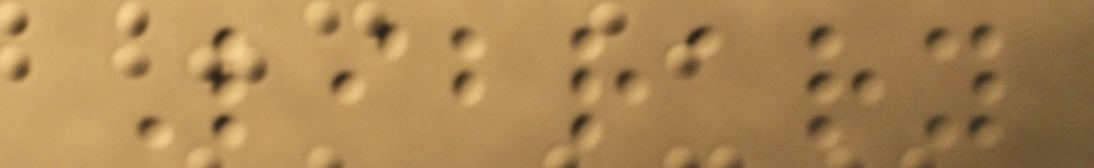Library
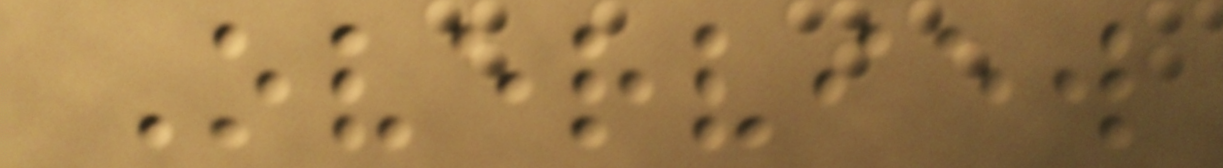Overview
